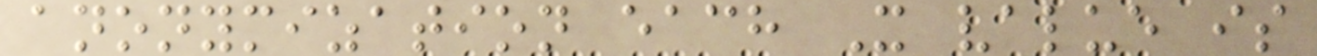anonymization each X value is
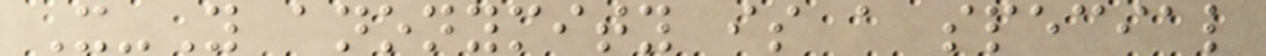X-Y anonymity is a special
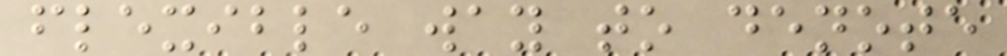flexible way to denote
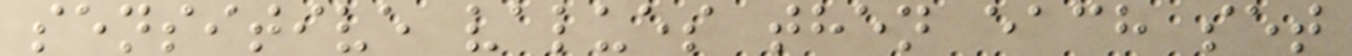sensitive values then each set
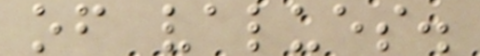of values.
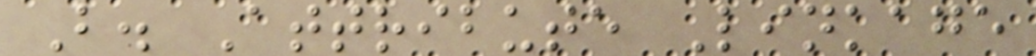B. Attribute Linkage
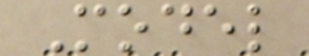Model
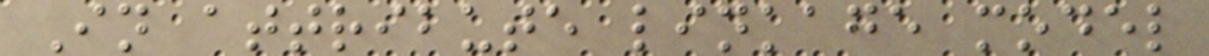In attribute linkage model
